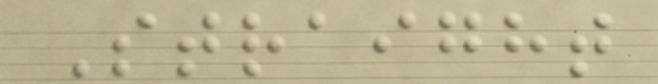Straight
